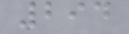294
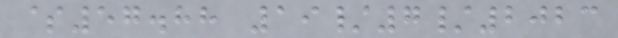$57.88 19/7/2023
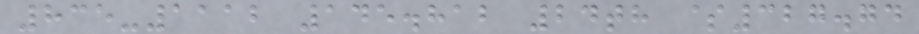835-1112 145.812 24th $327.74
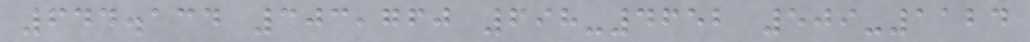644.134 303,760 698-4652 509-1124
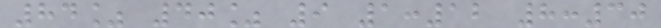84% 40% 9 1:12 8:30
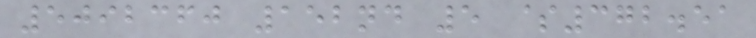5092360 152nd 5 $372.51
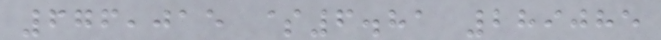676,015 $6.81 289085
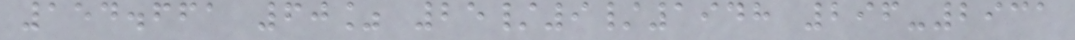154.661 60% 25/9/1948 296-2931
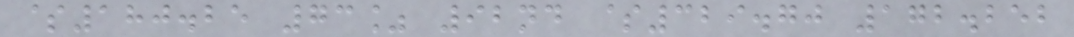$180.25 73% 92nd $329.70 172.252
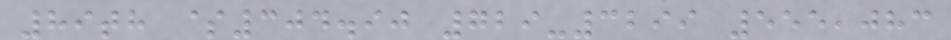89th $304.90 729-3299 555,083
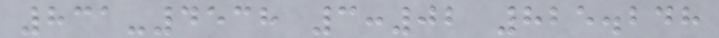831-4538 3:02 825.248
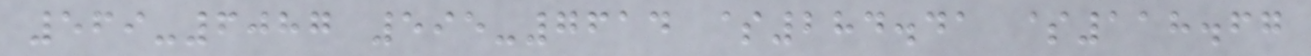569-6087 595-7614 $284.41 $118.67
